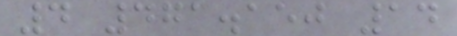4 471.150 14
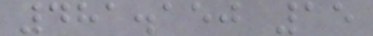481.150 15
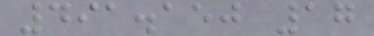491.150 17
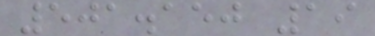501.150 19
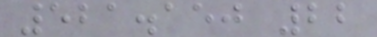521.150 22
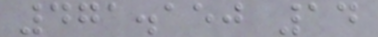471.150 14
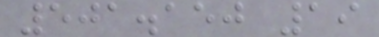501.150 19
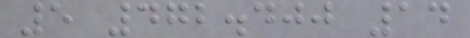5 472.400 14
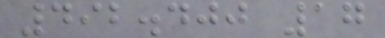492.400 17
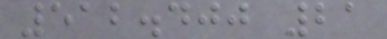512.400 21
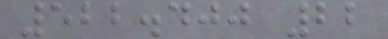522.400 22
